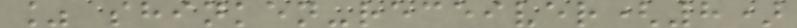% shinken-receiver(8)
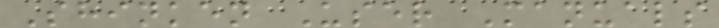Shinken User Manuals
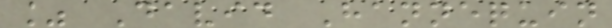% David Hannequin
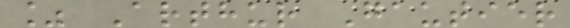% Arthur Gautier
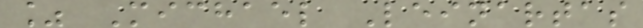% Michael Leinartas
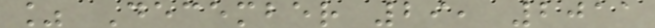% December 29, 2011
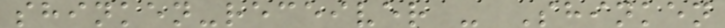shinken-receiver - Shinken
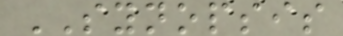SYNOPSIS
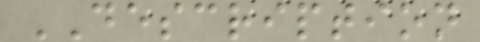DESCRIPTION
